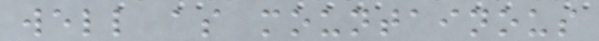well as mountainous
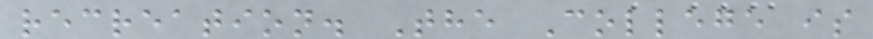recreation. The College is
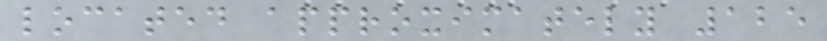located approximately 125
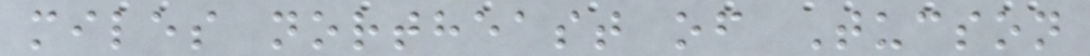miles northeast of Tucson
